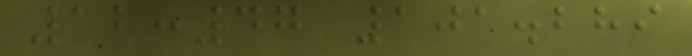12:47 101.289
